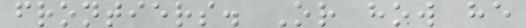frontiers. Or how he
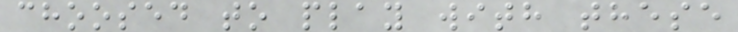choosed to play with these
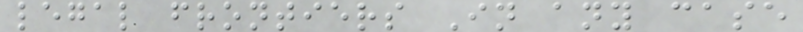legal frontiers In any case
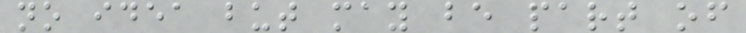no idea but may be part of
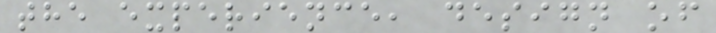the experience, design of
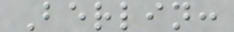Berlin:
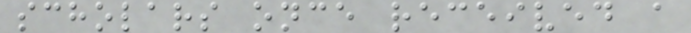scholars once received a
